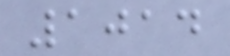1014
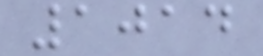1014
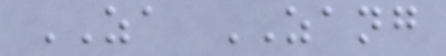ZA ZANG
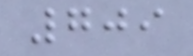709
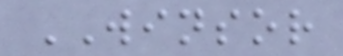WINSOR
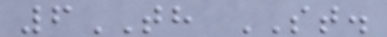6TH ST.
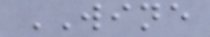WINE
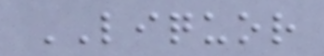LIQUOR
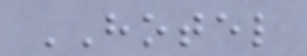HOTEL
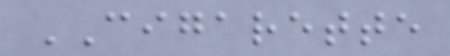CIGARETTE
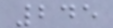245
